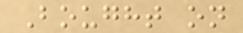Bought on
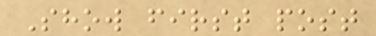Show first post
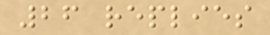26 replies
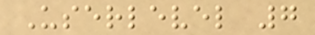Userlevel 7
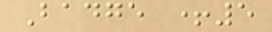Badge +5
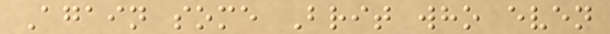Again some Brit who even
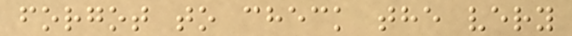forgot to check the very
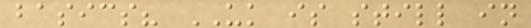basics? UK is still in
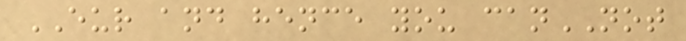EUR and hence you canNOT
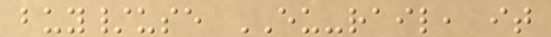buy/use EU-rail, it
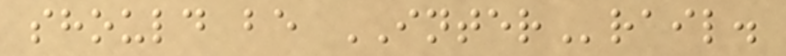should be INTERrail.
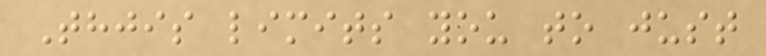Thjis limits you to just
